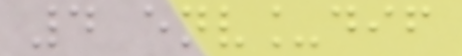4 env_dif
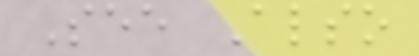See Also
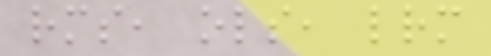rms, ols, lrm
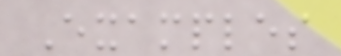Examples
